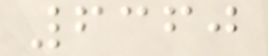6360
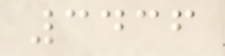3436
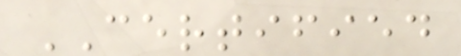CERTIFIED
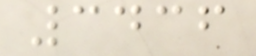3436
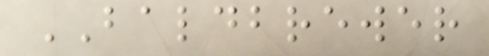BALDBREWER
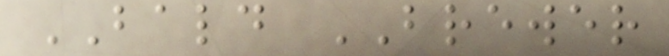BALD BREWER
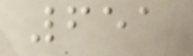651
